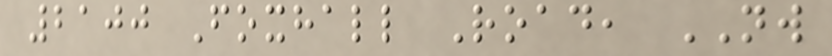2100 Foxhall Road, NW
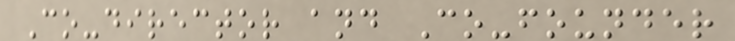Co-director and Co-founder
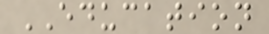EDUCATION
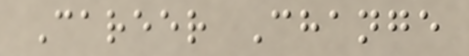Career Change
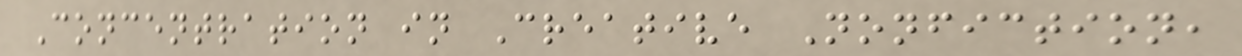Concentration in Creative Nonfiction,
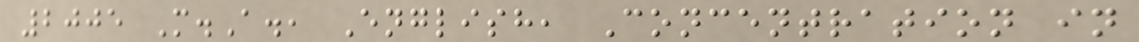2005 M.A., English, Concentration in
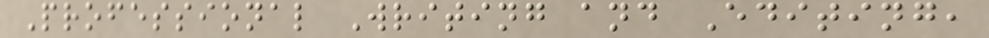Professional Writing and Editing,
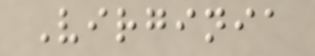Virginia
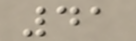41
